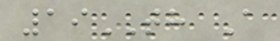19TH A
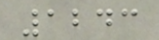1243
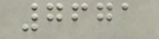7671
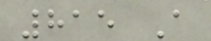815 A
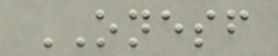ONESF
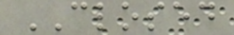CLOSED
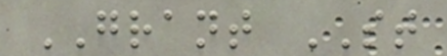GRANT ST
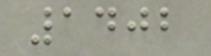1402
